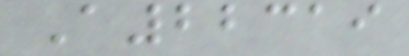A22319
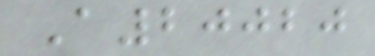A20020
